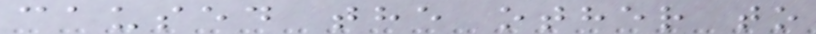caused the other to
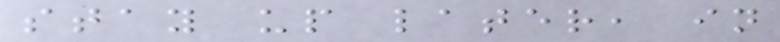stay up later, in
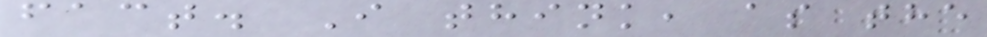fact. I think, as the
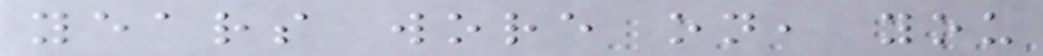years wore on, you
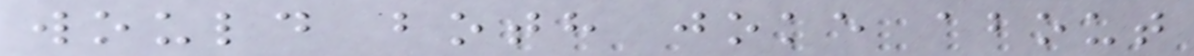would both joke about
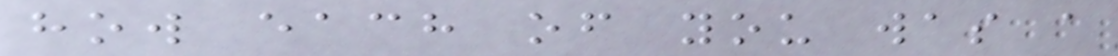how each of you was a
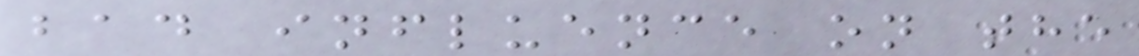bad influence on the
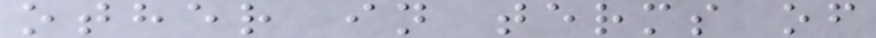other in terms of
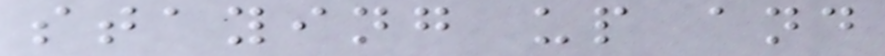staying up and
